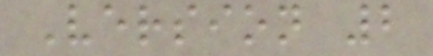Version 2
